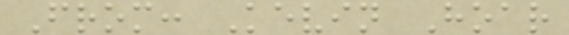From: Kevin Hoar
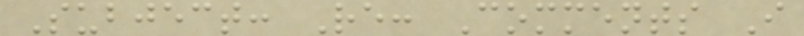Subject: Re: Comments I
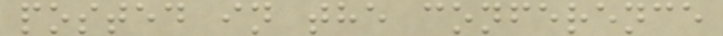posted in the conference
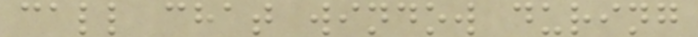call chat window during
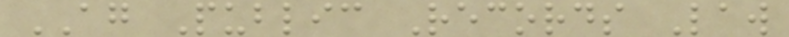AG Public Records Law
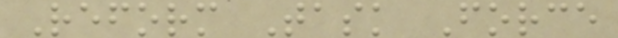Reform Task Force
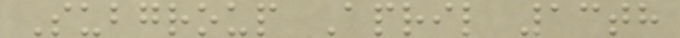Subgroup April 13th
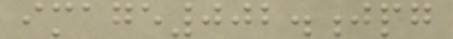image002.jpg
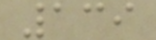139
